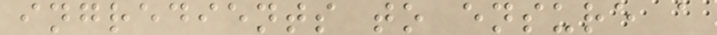ingredients to ensure a
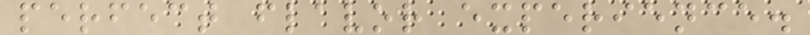perfect flavor experience.
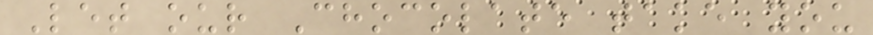Let our Chocolate take you
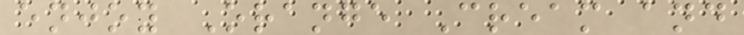enjoy Orange Cream and
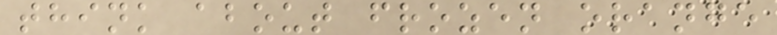think about frozen orange
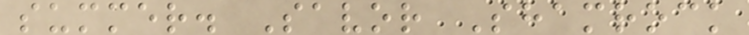summer. Savor Shamrock
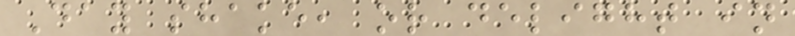Day shake, or delight in
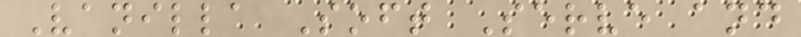Vanilla Soft Serve and
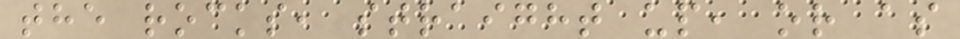the rocks, straight up, or as
